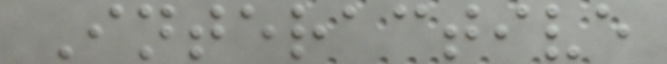Interactive
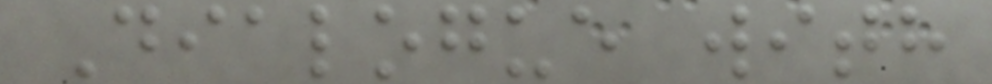Dialogue with
